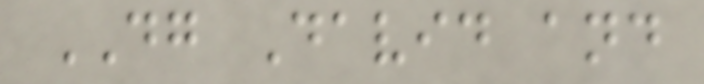DG David and
